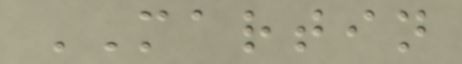MARTIN
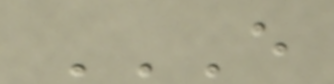E
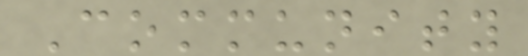Community
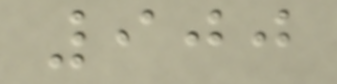900
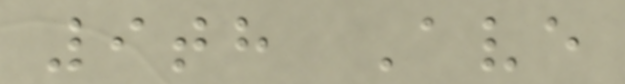9th Ave
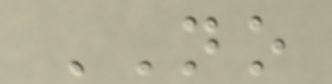NO
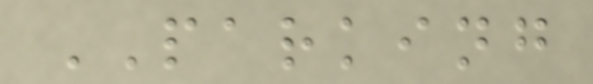PARKING
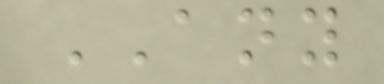ANY
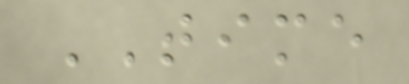TIME
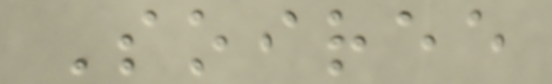Soiree
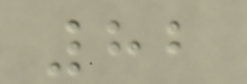82
